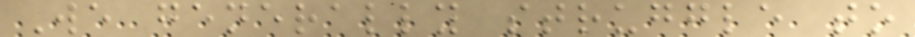We generally struggle to
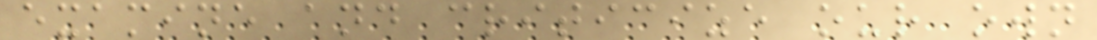examine and criticize our own
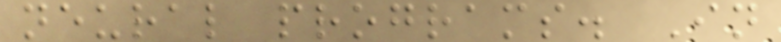neural programs. In
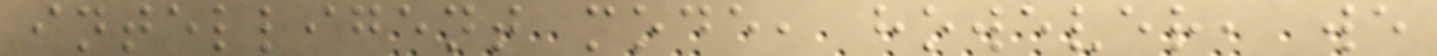intelligent mode, however, we
